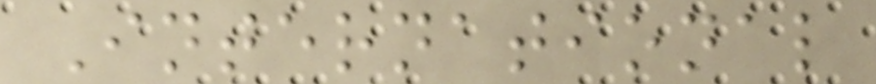International
